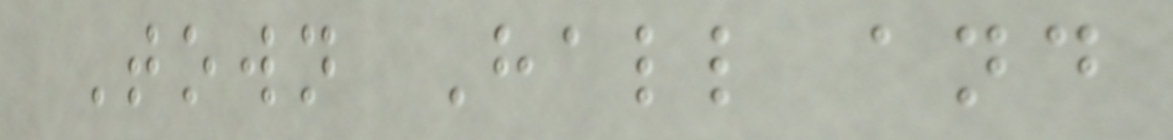Town Hall and
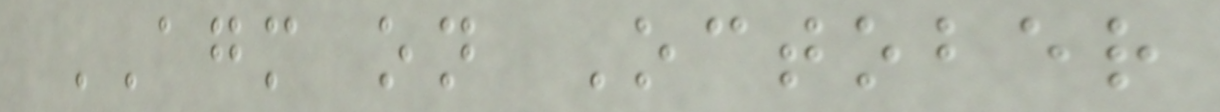AGM on October
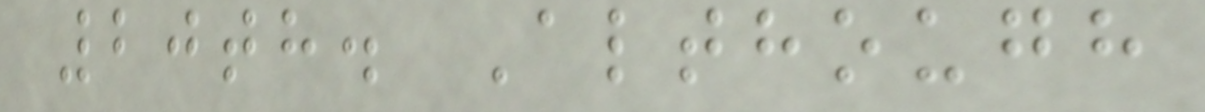20th. Although
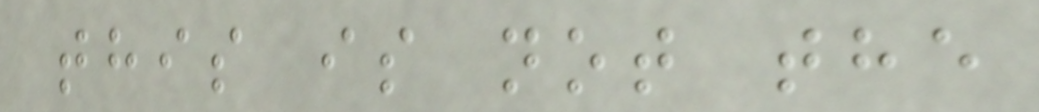this is not the
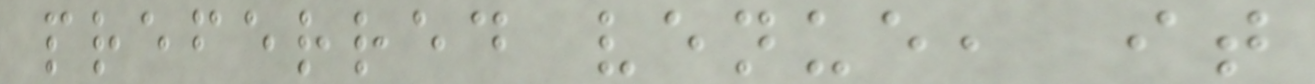preferred venue, it
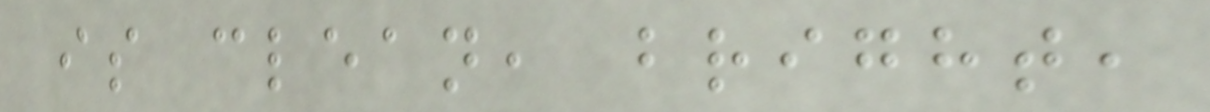is clean, bright,
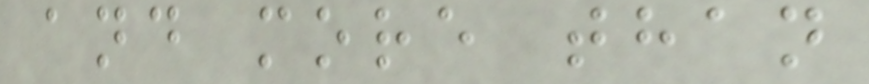and more than
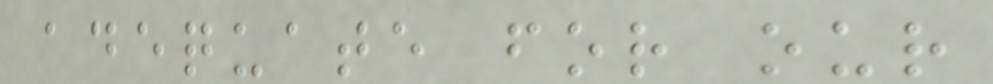adequate for our
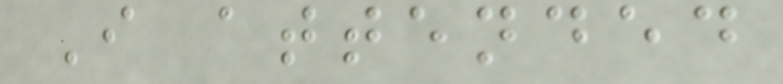I attended
